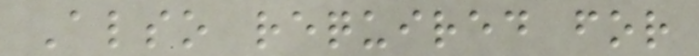Also required for
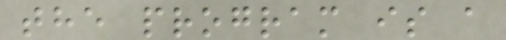the program is a
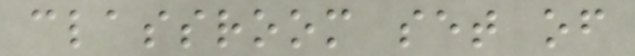classroom set of
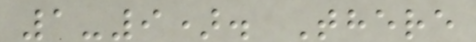1-9). There
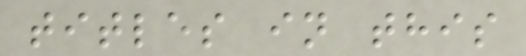titles in this
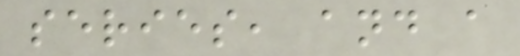series, and a
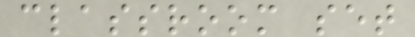classroom set
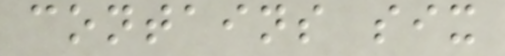contains six
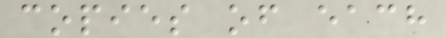copies of each
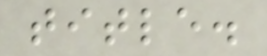title.
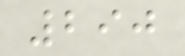290
